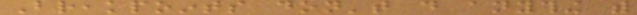Breakpoints don't do anything with
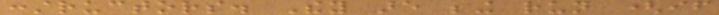constructors. They are being run (if
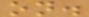on.
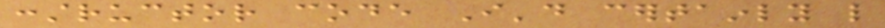constructor code I'd certainly like
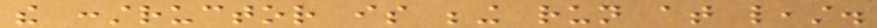the constructor is being run at least.
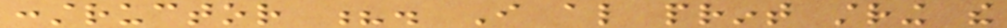constructor ?. I also print string the
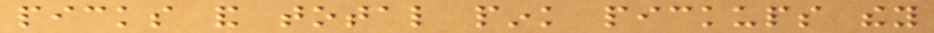picks and total pink pickups they
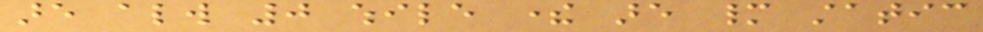are always 0 while there are many static
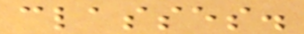classes.
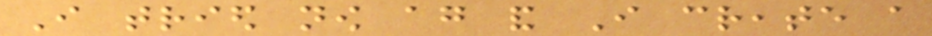I tried now again and I create a
